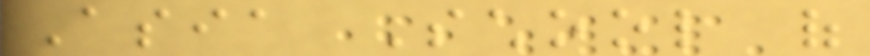Asia School of
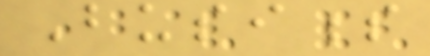Business
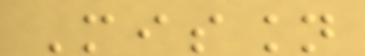Mission
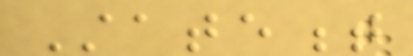Statement
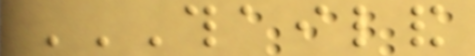THAILAND
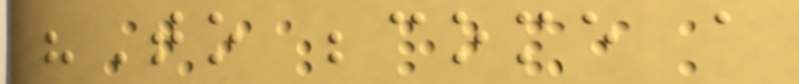"To become a
